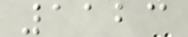1123
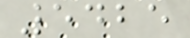5425
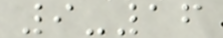9-16
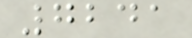7241
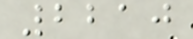2210
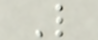L
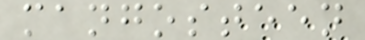mangosteen
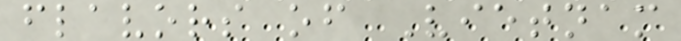flavors of Vietnam
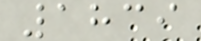1839
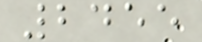2455
